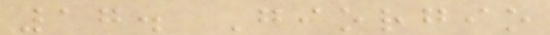17. Giorgio
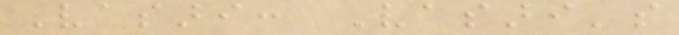Vasari: Vasari's
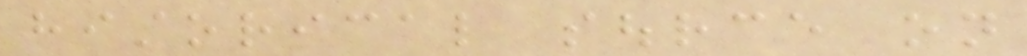historical source on
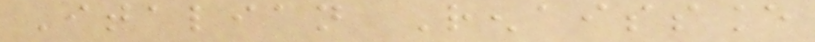Italian Renaissance
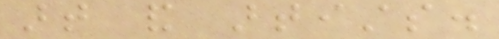art and artists.
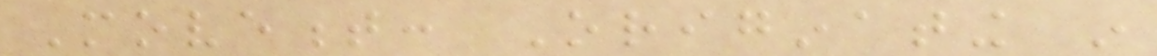Movement: Originating in
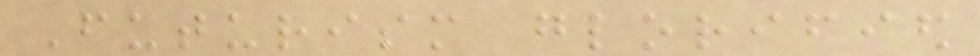Futurism glorified
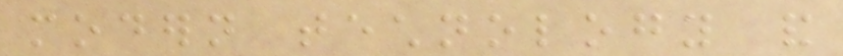modern technology and
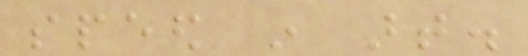speed in art.
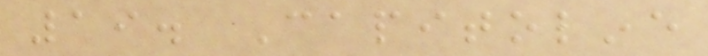19. Capitoline
